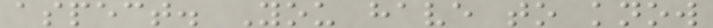aspect. You have to know
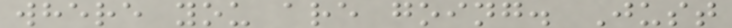where you are going. Just
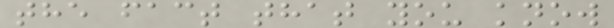the fact that you know
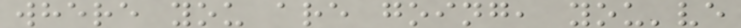where you are going, you've
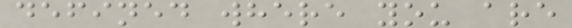defined where you are
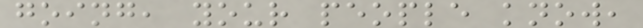going, your people know,
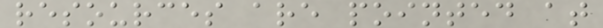resources are pointed at
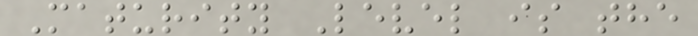Maturity Level is the
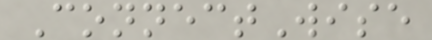ConnectWise
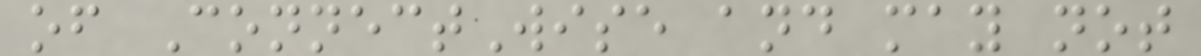of ConnectWise and may not
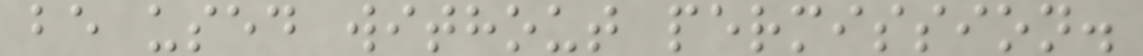be used without permission.
